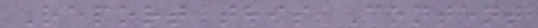Report this Content
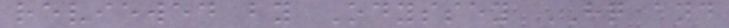reviewed by Odyssey HQ and
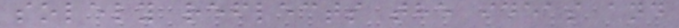solely reflects the ideas and
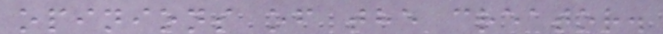opinions of the creator.
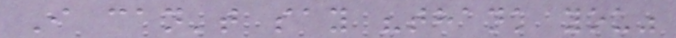I can't say "thank you"
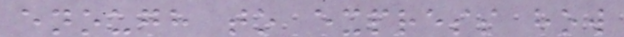enough to express how
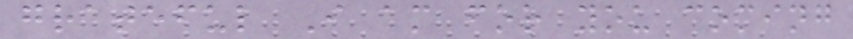grateful I am for you coming
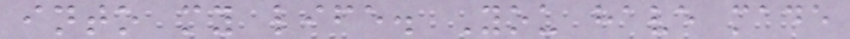into my life. You have made
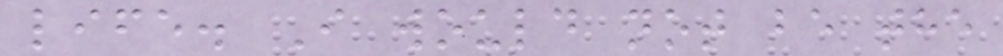life. I would not be the
